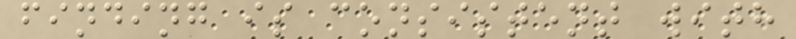finding is consistent with
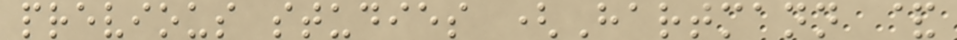previous studies (Hartmann &
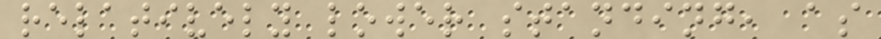relatively lower standing, as
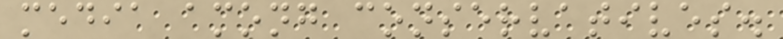media among conservatives.
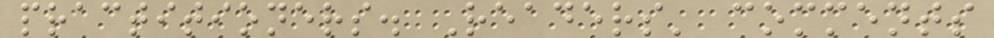practitioners. Readers' comments
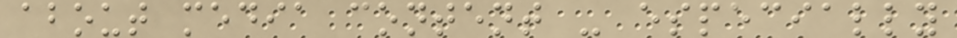about media content - especially
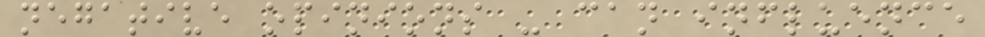negative opinions - can influence
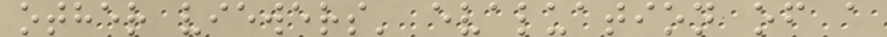other viewers' evaluation of a
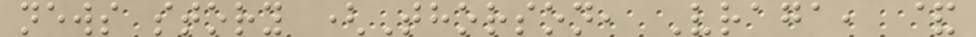news story (Thorson, Vraga, &
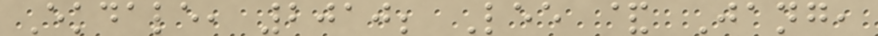Ekdale, 2010; Lee & Jang,
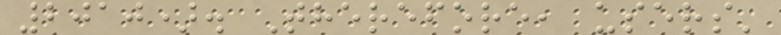2010). Therefore, users'
